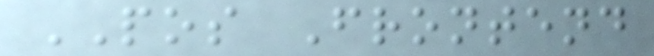POS Frontend
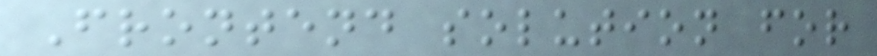Frontend solution for
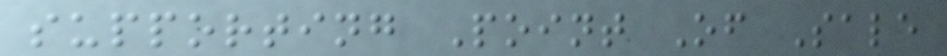supporting Point Of Sale
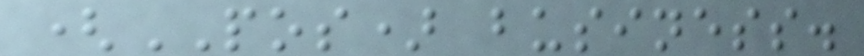(POS) business.
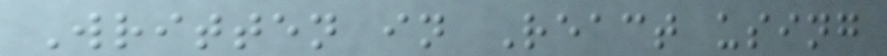Written in React using
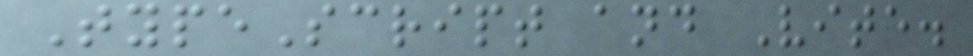TypeScript and Vite.
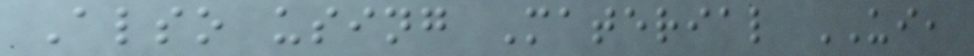Also using Material UI,
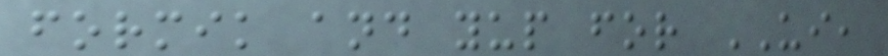formik and yup for UI,
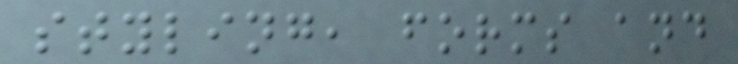styling, forms and
